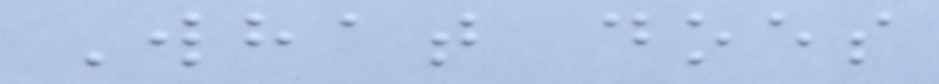What does
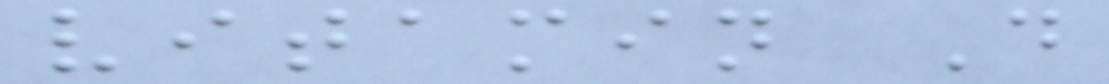vitamin D
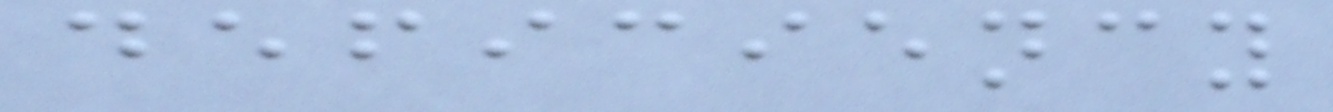deficiency
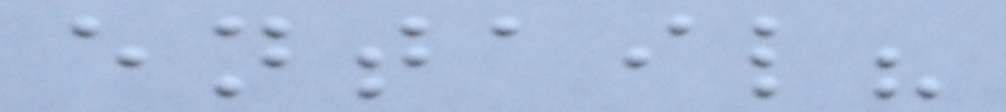entail?
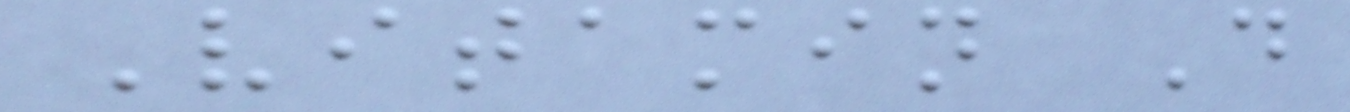Vitamin D
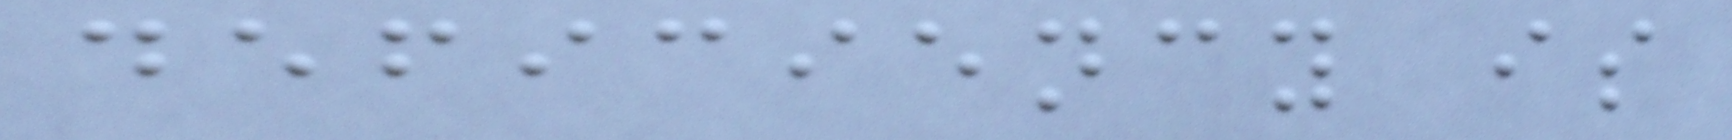deficiency is
